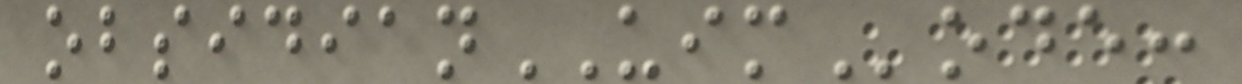obsidianUIMode:
